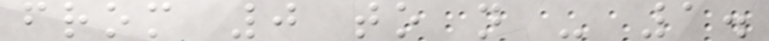from 0 to n - 1.
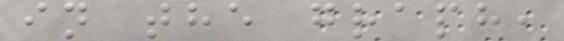in the graph,
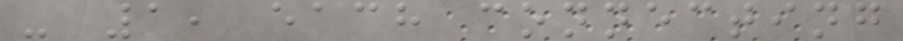- 1, each connecting
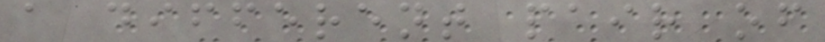a different pair of
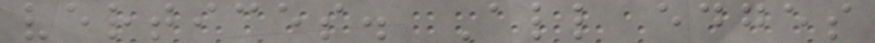vertices. All edges
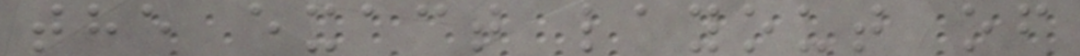the exact layout of
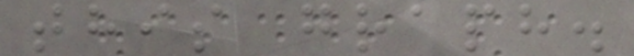this graph.
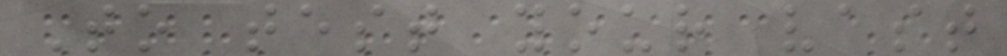To test your vast
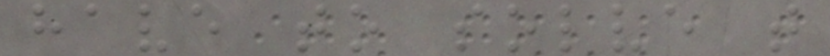have to solve t
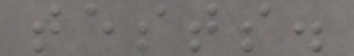tests.
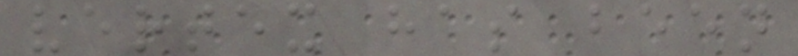vertex has been
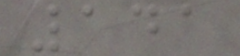141
